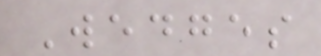Wedges
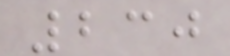230
